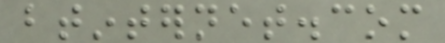btinternet.com
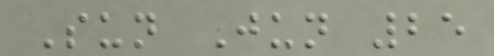Sun Jun 25
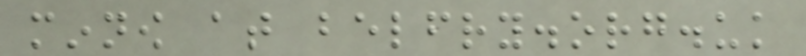minnow at belfry.org.uk
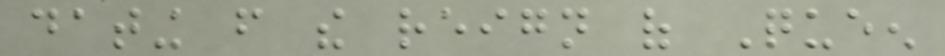dating from the reign of Queen
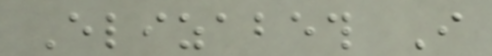Elizabeth I
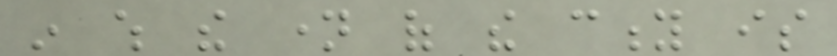in which the name of the city is
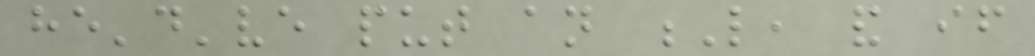he'd've put an L, and if
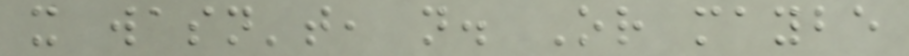it wasn't, not. Or maybe
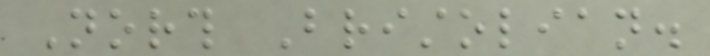North Bristolian.
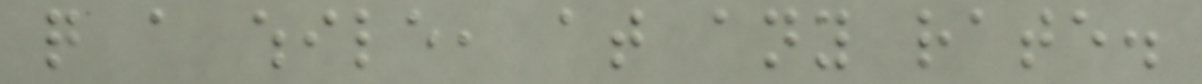quite a while, at any rate.
